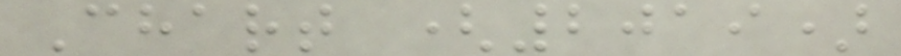Chart (2019)
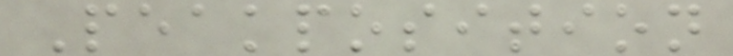Peakposition
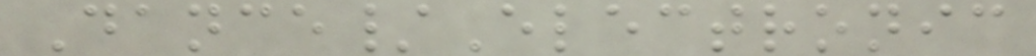Dance/Electronic
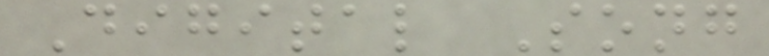Digital Song
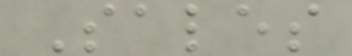Sales
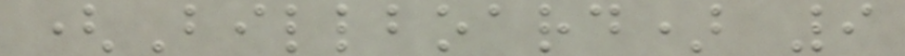(Billboard) 9
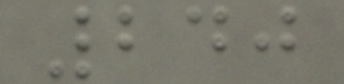240
